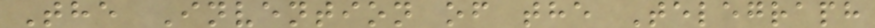The Invention of the Telegraph
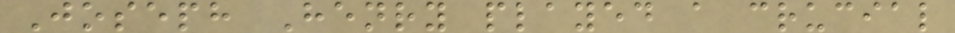Joseph Henry played a crucial
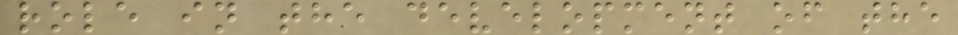role in the development of the
